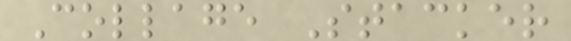Collage Stacker
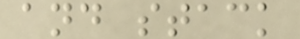and stack
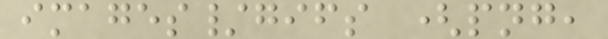images/gifs (png,
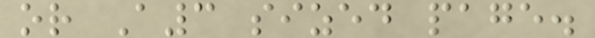or A3 sized page.
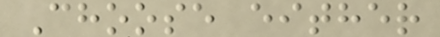Choose either
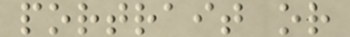portrait or
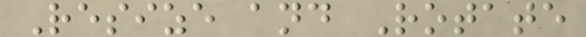Resize and Rotate
